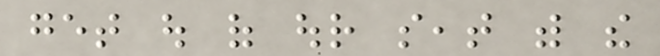get out of our seat with the
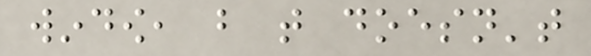window, but that doesn't
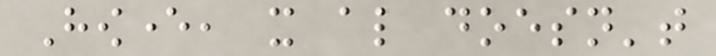However, it also doesn't
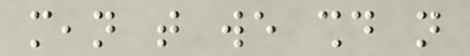mean that we should not
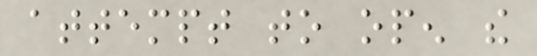attempt to open the
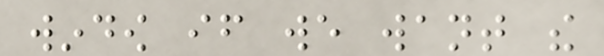window if we want the
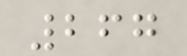267
